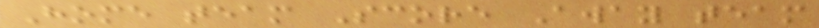Home team Score Away team
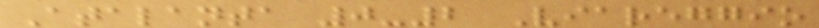Atalanta 0-2 Viareggio
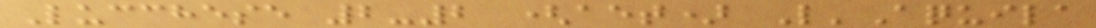Lucchese 2-2 (aet) L'Aquila
